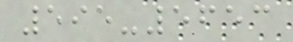595-5653
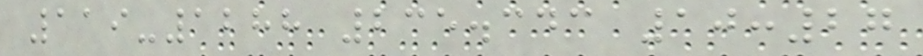119-1288 235.343 10:27
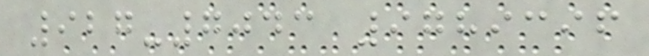927-7043 9789396
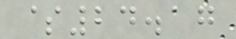$24.17
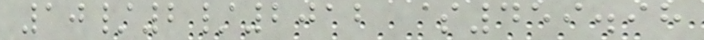10/2/2012 $459.98
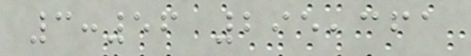3:56 295,361
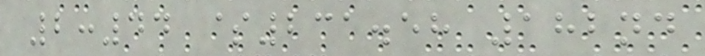2:44 $231.58 182nd
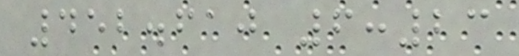452.610 6:23
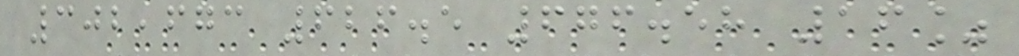302,673 626.5 676.58 16%
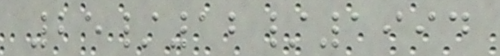25/12/1994
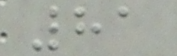81
